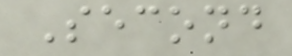Second
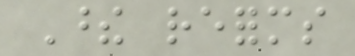These reforms
